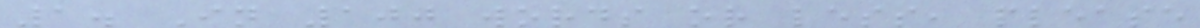1. In 100 words or less, please
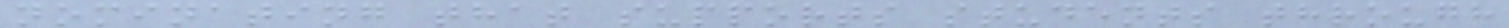nominating that supports students through
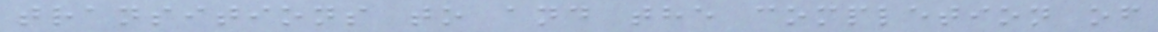transitions to and the completion of
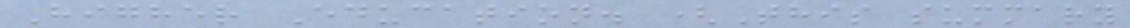Higher Education. (This summary
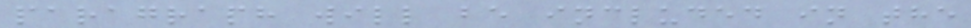paragraph will be included in the
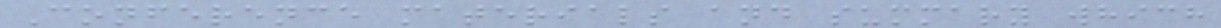Conference materials and summary which
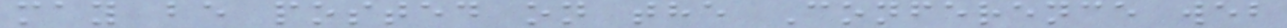may be posted on the Conference web
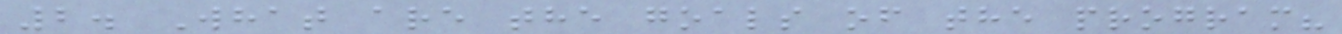2. What are the goals of the program?
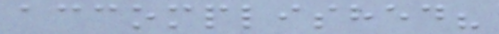accomplished?
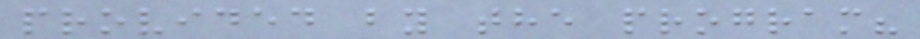provided by the program?
